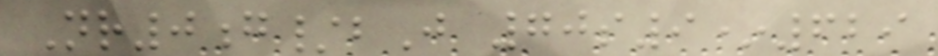Nr0g/bJ 70s9*629
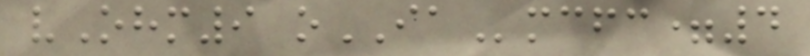vOhm9 oIAmcfc=4
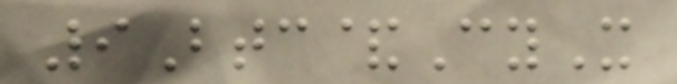9Btc&CyX
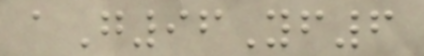aG96Yf6
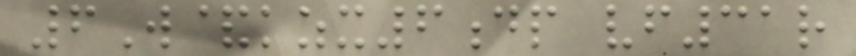6W&kzx6dp vf31r
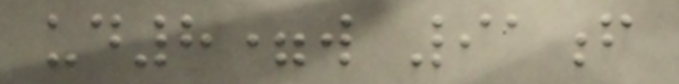ud8=w 91f
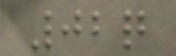02q
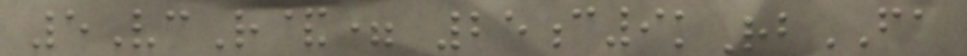5VcR&= 25c9kRbFA
